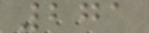271
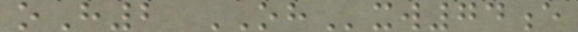oH2 OHxw74e
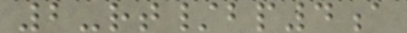2-rt/bp4a
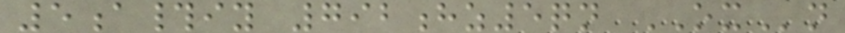5a#iy 792hz5qn OXn
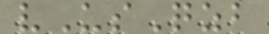vUsQzb
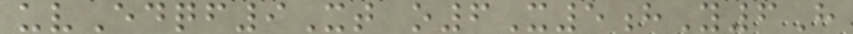uvEdqf9Xt o6X5hY6H
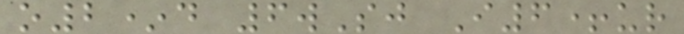o2*d 6wSj I6+ur
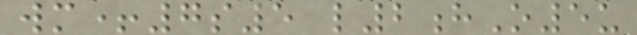wm+7s5 l2hO5u
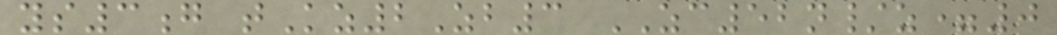ys3g tKz2Zb3 ZC52n/z=0
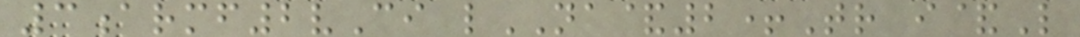3armf2vCi lNA&2+Tr i&L
